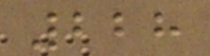228
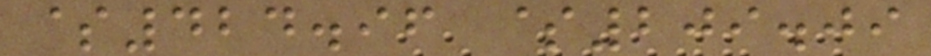$424.96 $209.09
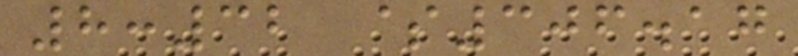8:32 $306.17
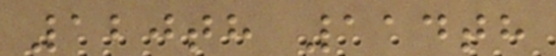120th 114th
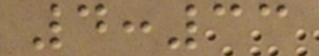4:33
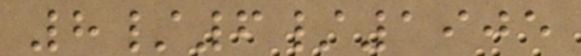8/6/1905
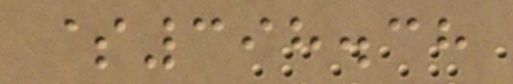$398.38
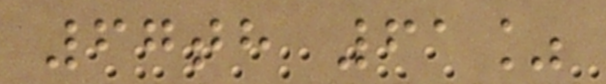67th 61%
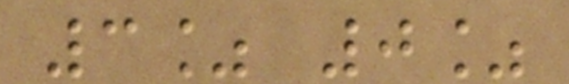3% 0%
